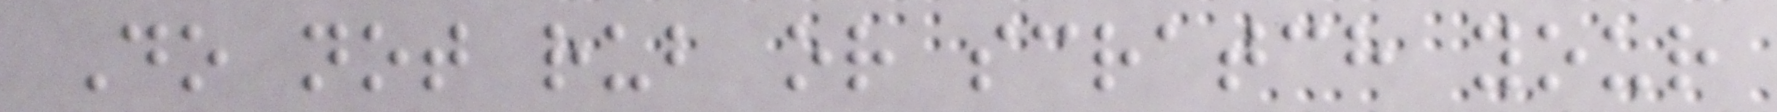Do not rub or scratch your
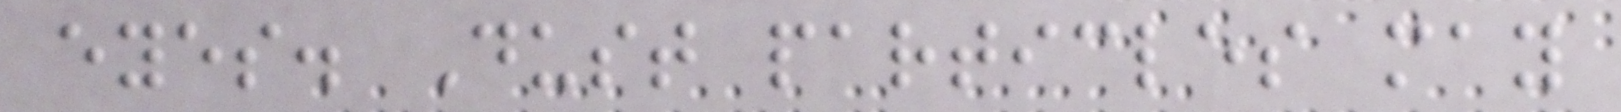eyes. Dust particles may
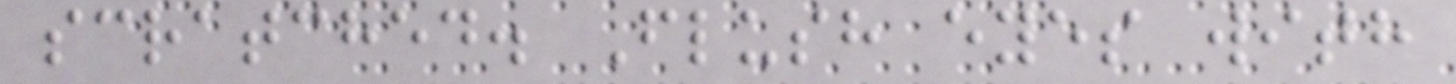scratched. Flush eyes with
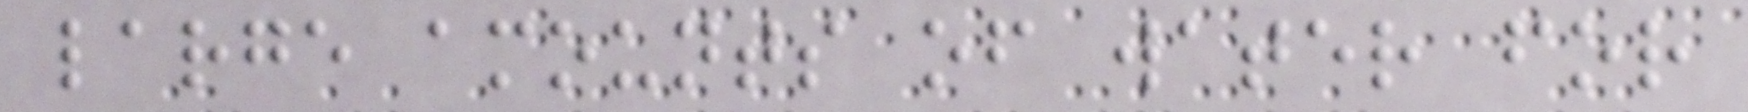large amounts of water for
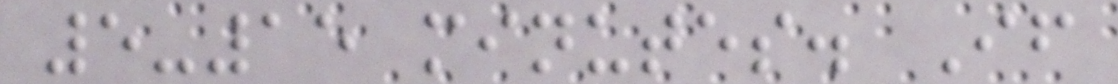5-15 minutes. If
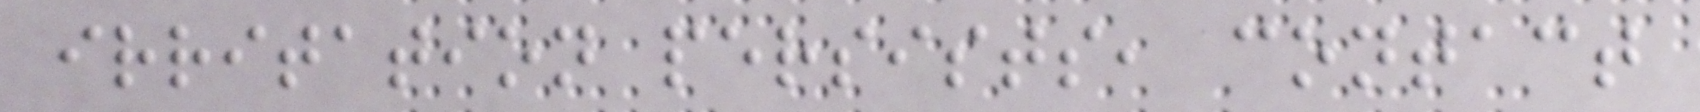irritation persists, contact
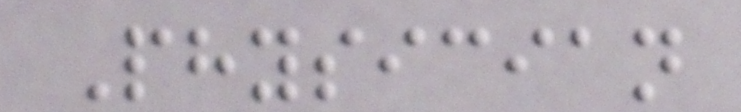Physician
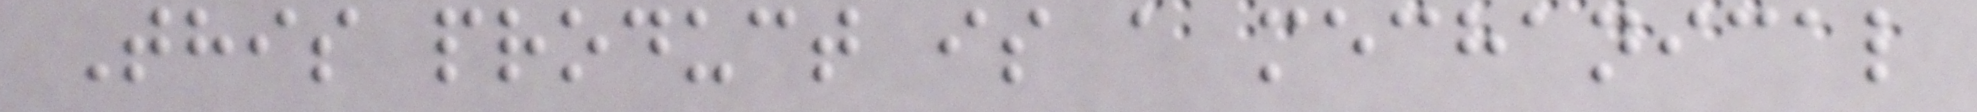This product is a mechanical
